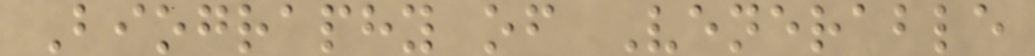Biography of Venerable
